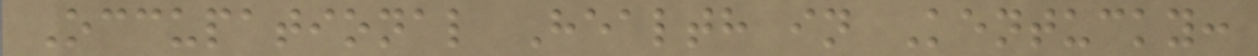Occupational Health in Kentucky:
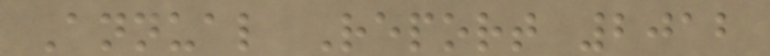Annual Report 2012
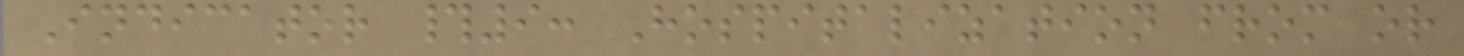Indicator #9: Hospitalization from or
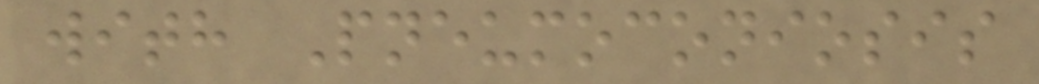with Pneumoconiosis
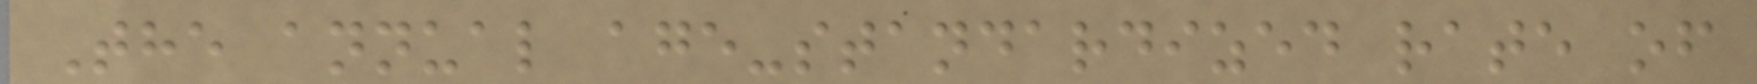The annual age-standardized rate of
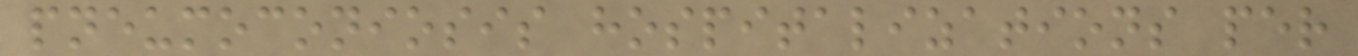pneumoconiosis hospitalizations per
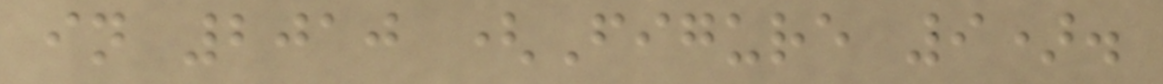in 2010 (Figure 9).
